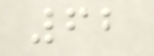62
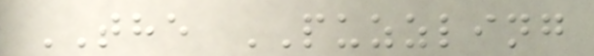THE PUZZLING
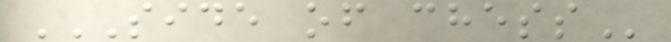SIDE OF CHESS
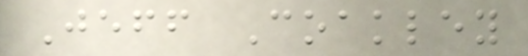Jeff Coakley
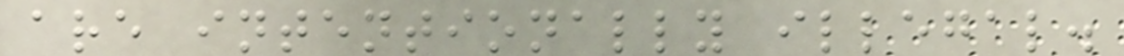are intentionally illegal.
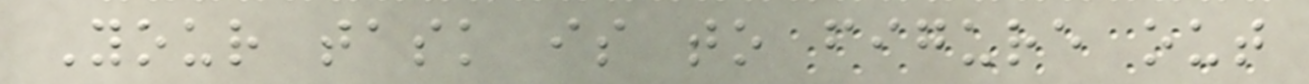Your task is to figure out
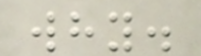why.
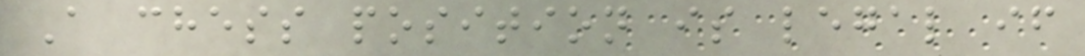A chess position is legal if
